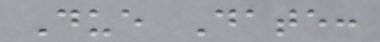Due Date:
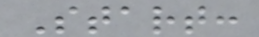Start:
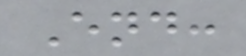End:
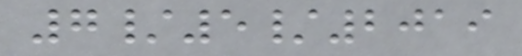7/5/2019
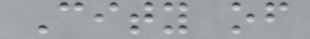City of
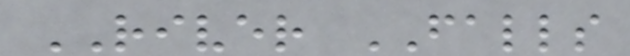RIVER FALLS
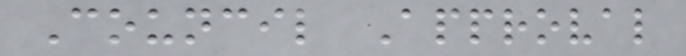Council Approval
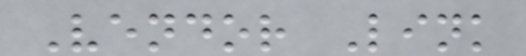Vendor Link
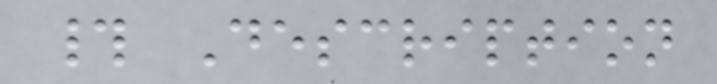# Description
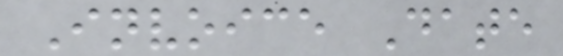Invoice Date
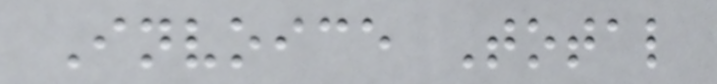Invoice Total
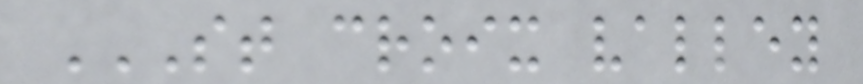ST CROIX VALLEY
